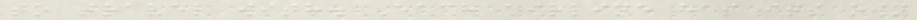to travel with. Each airline has its own
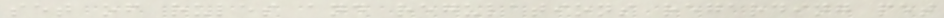set of rules and regulations regarding pet
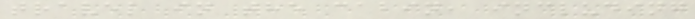travel in the cabin, including
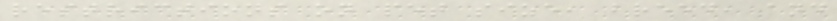restrictions on pet size, breed, and
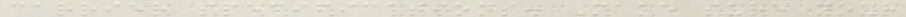carrier specifications. Make sure your
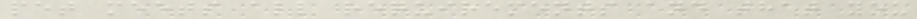pet meets all requirements and that you
